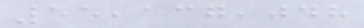55,137,048
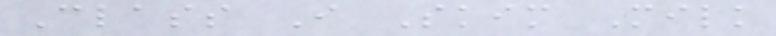Class I Skim Milk
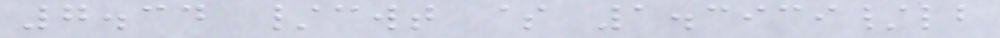7.34 /cwt $ 1.3939/lb
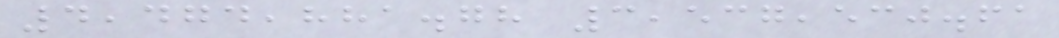4,474,881.78 3,537,530.61
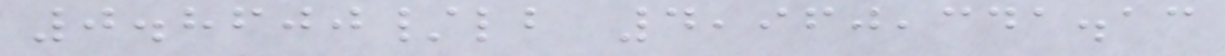0.8600/lb 4,960,341.13
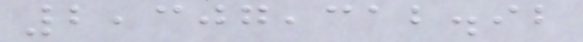2,307,312.92
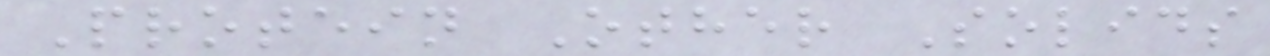Protein Other Solids
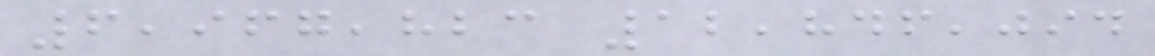6,967,823 12,846,094
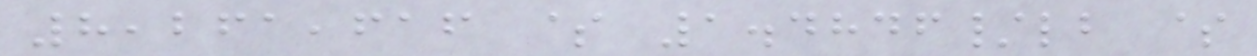8,261,616 $ 1.4846/lb $
